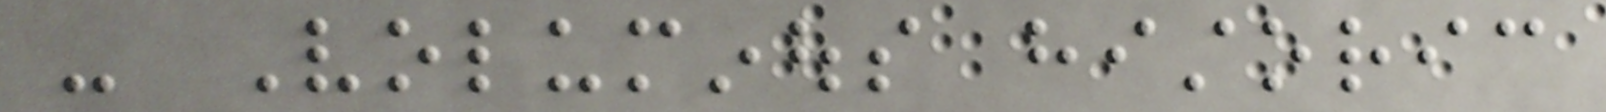- Voluminous historic
